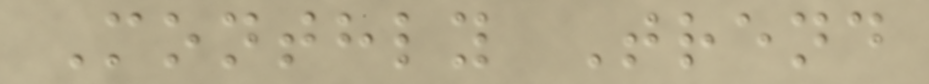Monthly Trend
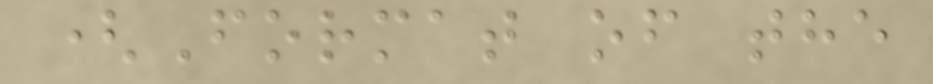(Format of the
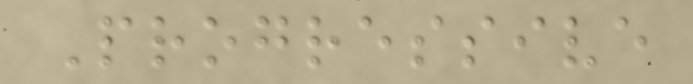Progressive
